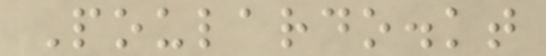Poulardo.kt
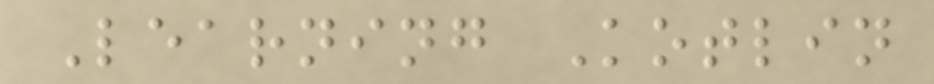Learning Kotlin
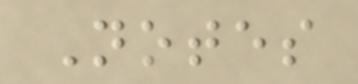Notes
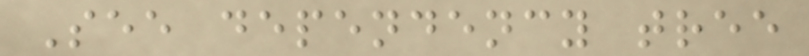See dependency tree
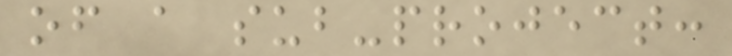of a sub-project:
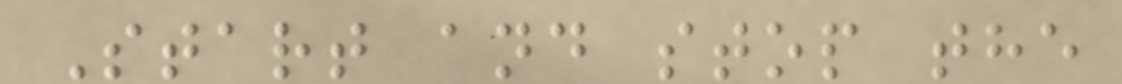Start and stop the
